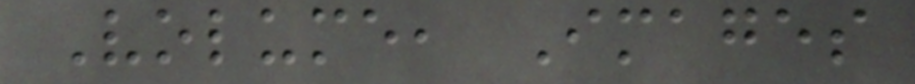Volume, Images
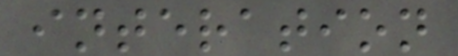interation
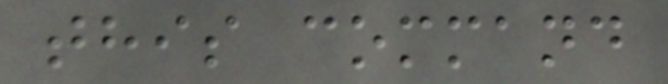this command
